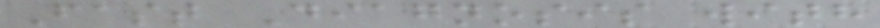Fast Diagnosis with
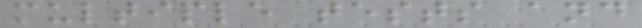multiple tests and
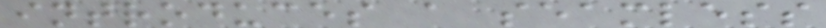introduces a seamless
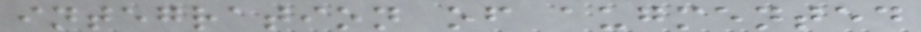integration of augmented
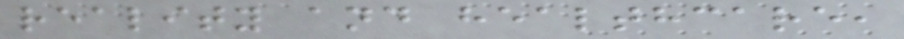reality and healthcare,
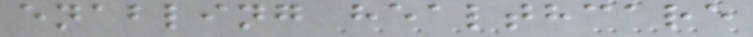enabling healthcare
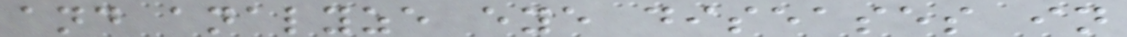and analyze eye diseases in
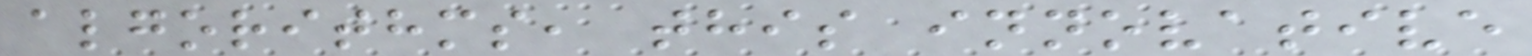algorithms, this innovative
